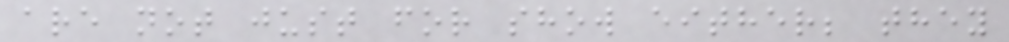are not just for show either; they
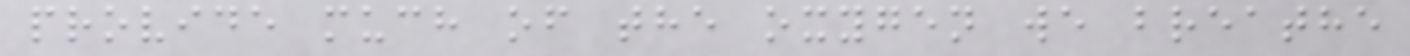provide much of the oxygen we breathe
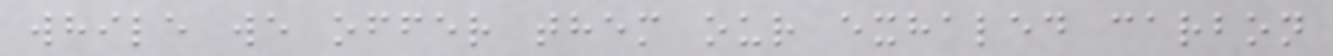while we offer them our exhaled carbon
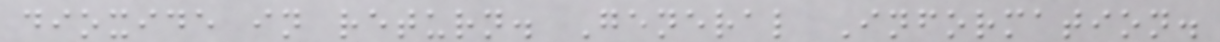dioxide in return. General Information.
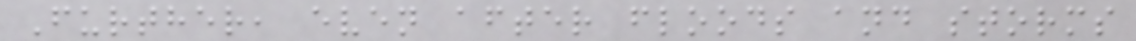Further, even after floods and storms
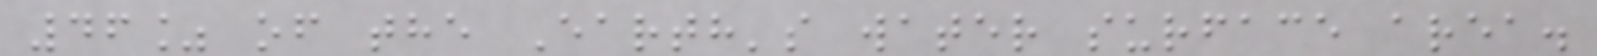46% of the Earth's water surface area.
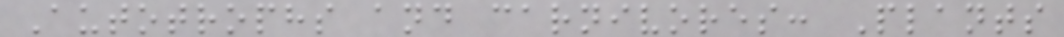Autotrophs and carnivores: Plants
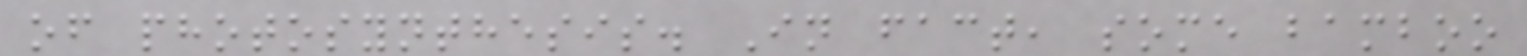of photosynthesis. In fact, some bamboo
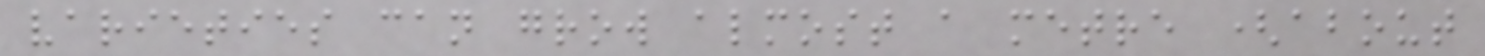varieties can grow almost a metre (about
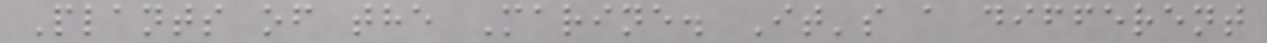Plants of the Marine. It's a different
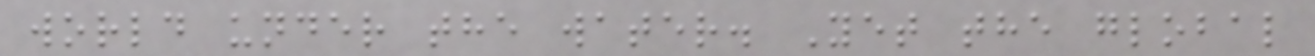world under the water. Yet the global
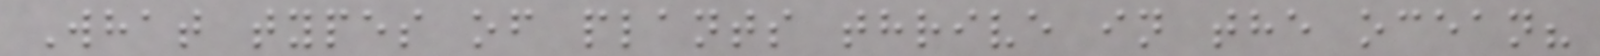What types of plants thrive in the ocean?
